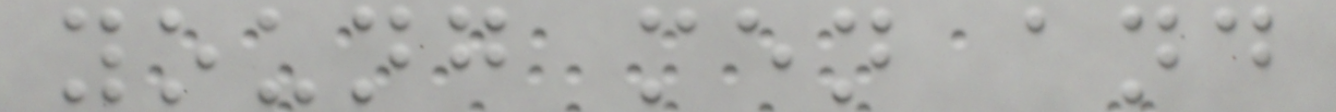young men and
